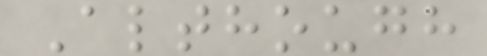Although
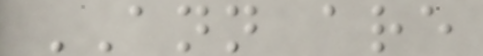ANN are
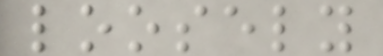loosely
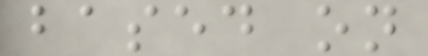based on
